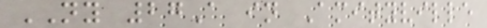NY 27A in Amityville
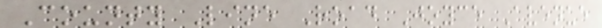County Line Road Joyce Avenue
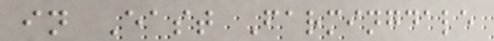in East Farmingdale
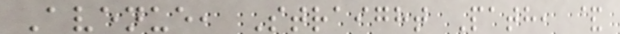Avenue, Straight Path, &
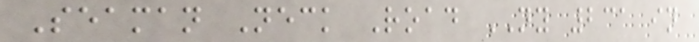Seaman Neck Road NY 231 in
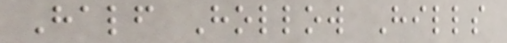Half Hollow Hills
